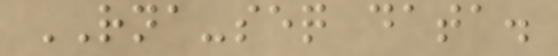RNA-seq data.
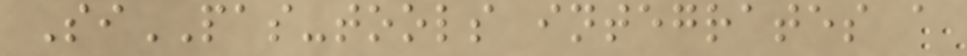SiPAS-tools integrates a
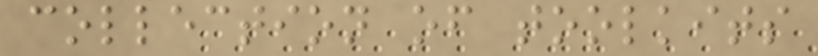collection of toolkits
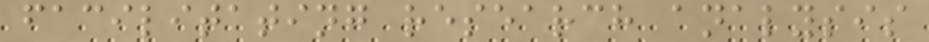facilitating research analysis
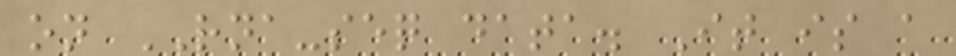on RNA-seq data. It is a
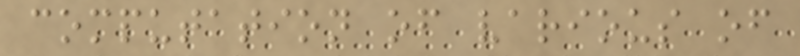computation of various of
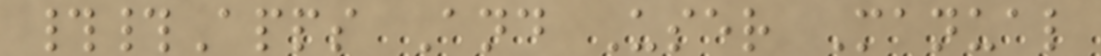##Apps And User Manual
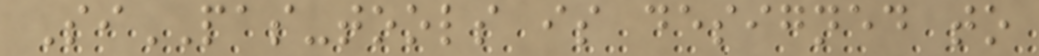SiPAS-tools is designed to
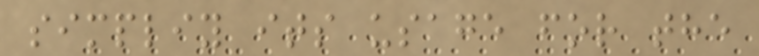simpliy its usage for the
